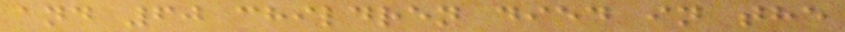and 60 children died in the
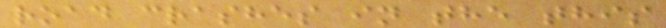road crashes in the this
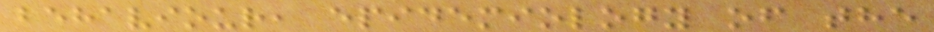behaviour, epidemiology of the
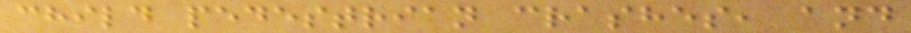child pedestrian crashes, and
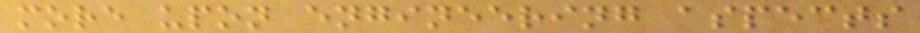more upon engineering aspects
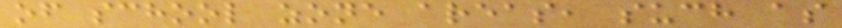of school zone areas, such as
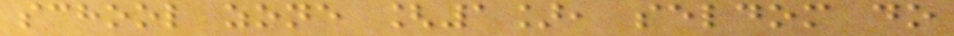school zone [1], seldom do
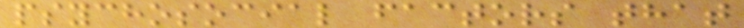psychosocial factors that
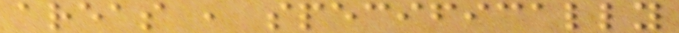areas , specifically
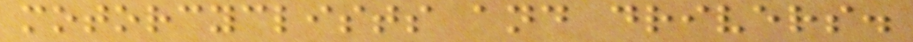motorcyclists and drivers.
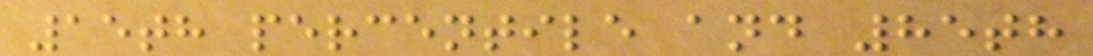15th percentile and 85th
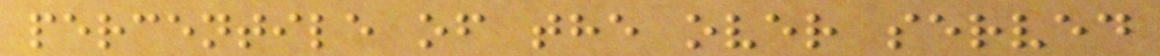percentile of the over served
